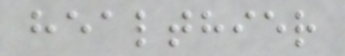healthier
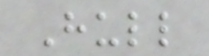Hull
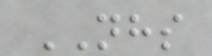NHS
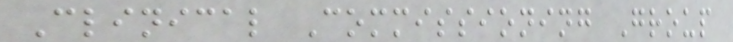Clinical Commissioning Group
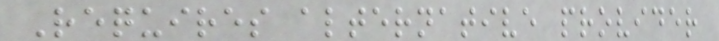Requires alternative provider
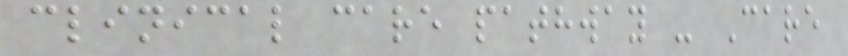clinical care pathway - Care
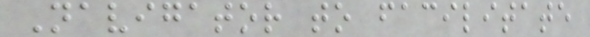Navigator to facilitate
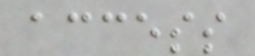access
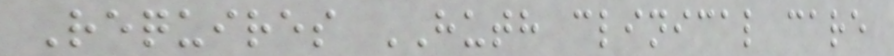Requires HUTH clinical care
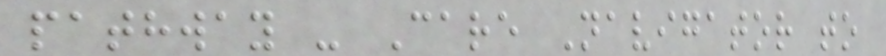pathway - Care Navigator to
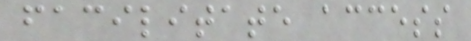facilitate access
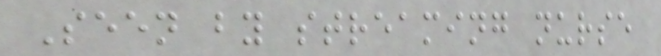Seen by streaming nurse
